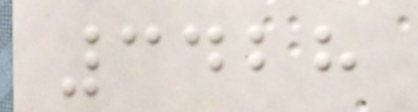3428
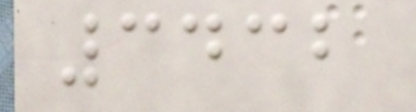3432
